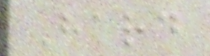Hard
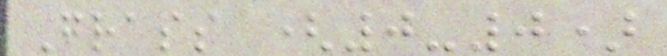Grass (0-0)
